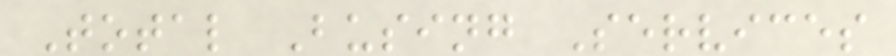Total Busing Services
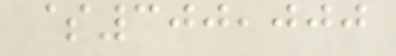$300,000
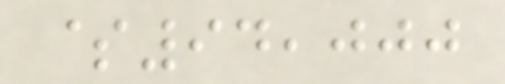$94,000
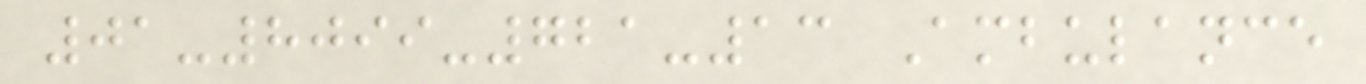01-8099-721-13 Ambulance
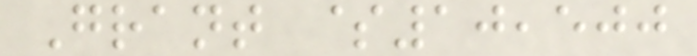Grant $10,500
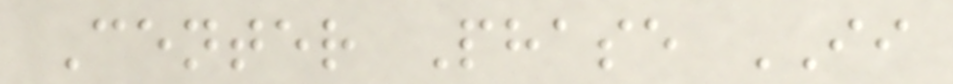Center Phase II
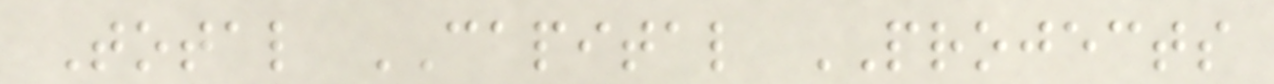Total CAPITAL PROJECTS
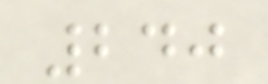240
